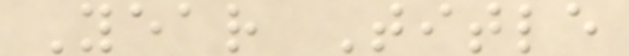Year Title
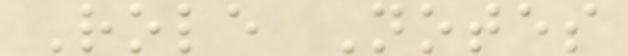Role Notes
